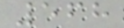568
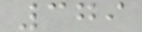379
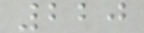220
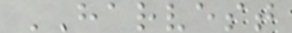HARVEST
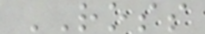ROSS
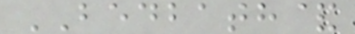BEDBATH&
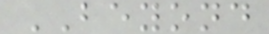BEYOND
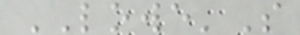LOWE'S
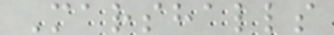Marshalls
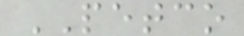PETCO
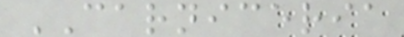CARNICERIA
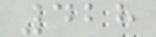428
